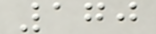170
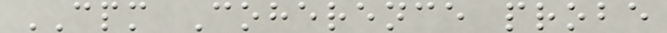CPM Coherence probe
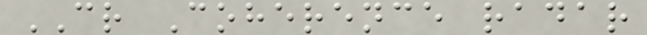CR Coherence radar
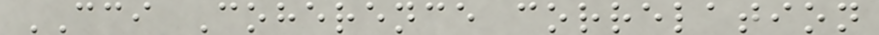CCI Coherence correlation
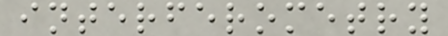interferometry
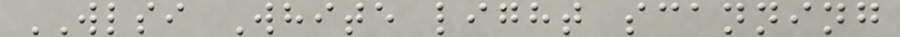WLSI White light scanning
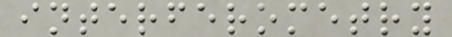interferometry
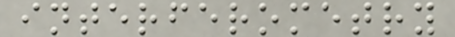interferometry
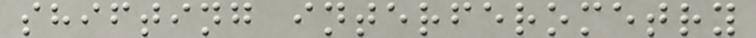shifting interferometry
